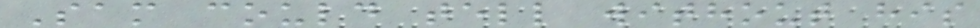Sam could tell without his
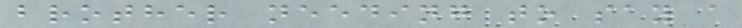brother needing to say a
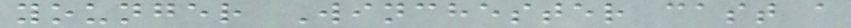younger Winchester cast a
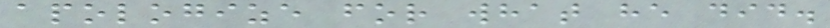apologize for what he did.
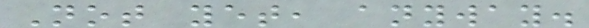Not yet, anyway.
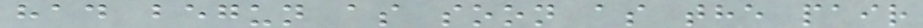had begun as soon as the pair
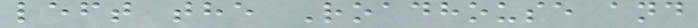left the Roadhouse and
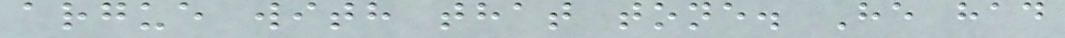argue with that tone. He had
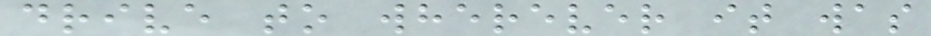drive to wherever it was
